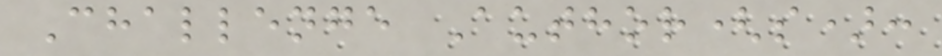Challenge Author(s):
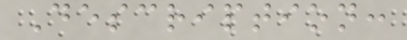Description:
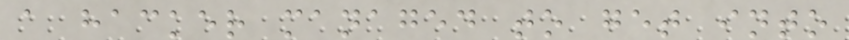a hacker managed to get into
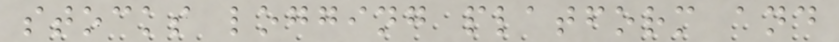stocks logging platform and
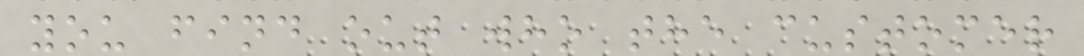you find out who the customer
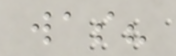was?
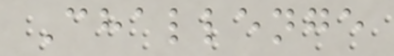Challenge
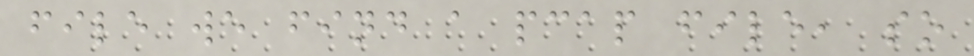file we find a pcap file, so
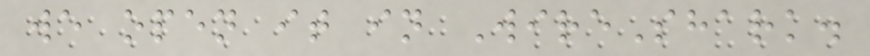we open it in WireShark.
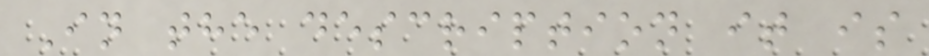In the description it is
